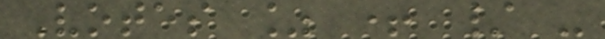Votes % + / -
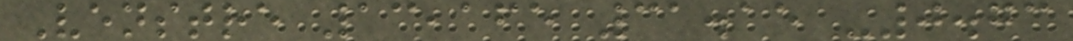Venstre 13,165 31.15 -0.73
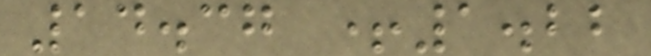14.37 +1.22
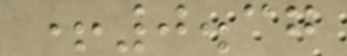+0.37
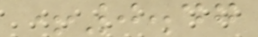+0.47
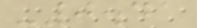-0.41
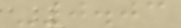-0.03
